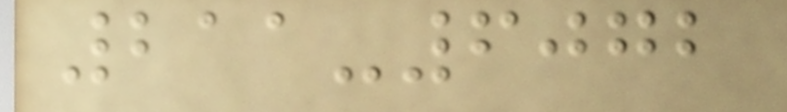211-6072
